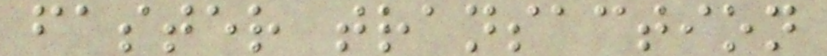faster transaction
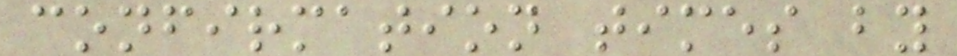confirmation times by
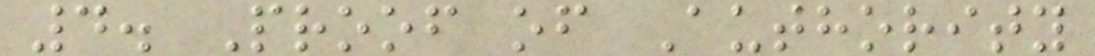4. Proof of Authority
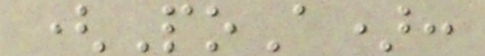(PoA):
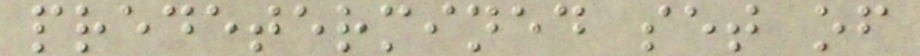predetermined set of
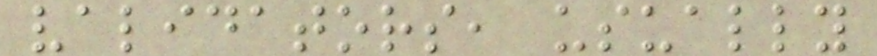validators, usually
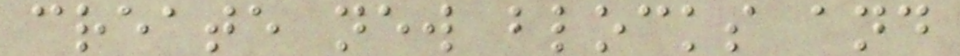create new blocks and
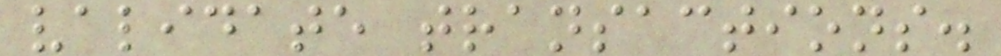validate transactions.
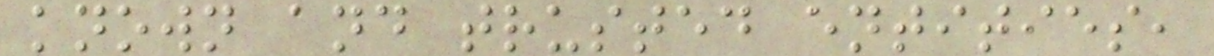known and trusted entities,
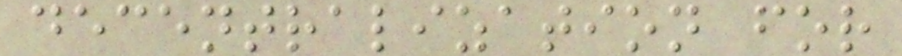decentralization for
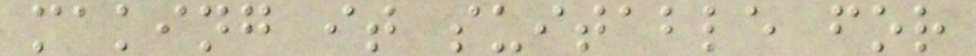making it suitable for
